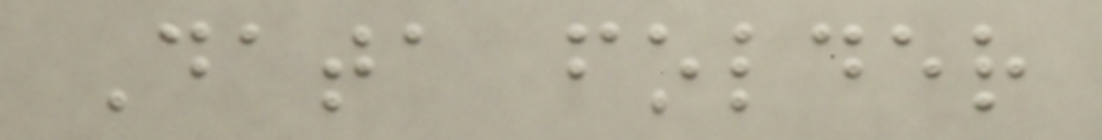Data folder
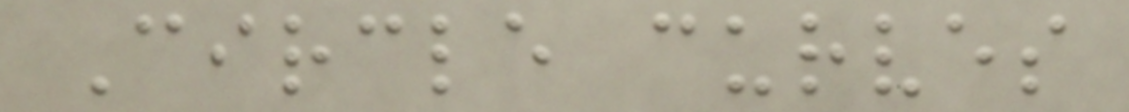Circle curves
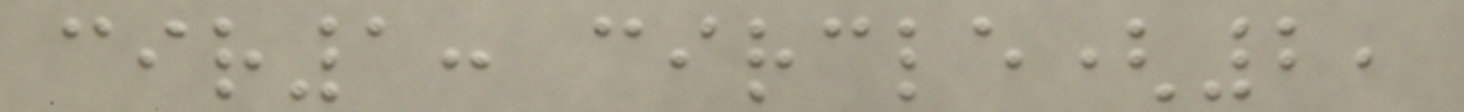cir1: circle(2,
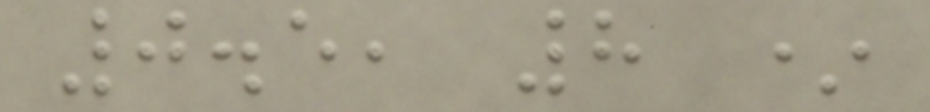0.5, 8 *
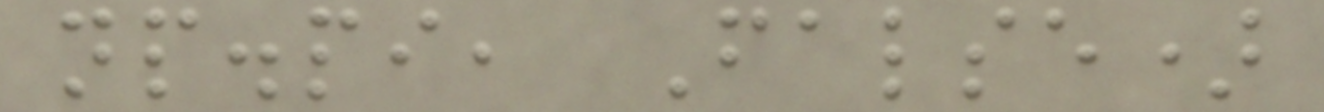np.pi, False)
